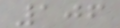106
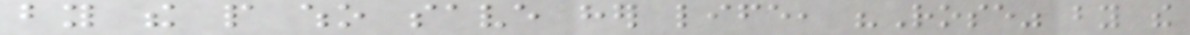by the people who save her life, "Rose" by the
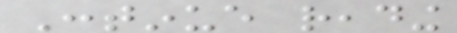Continue reading
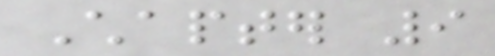Chapter 9
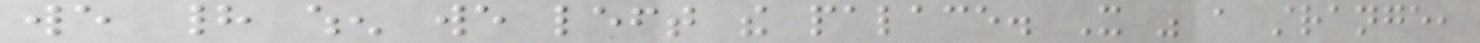we had when we left the palace. It was a strange,
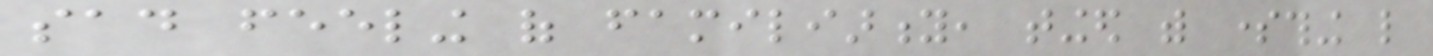sad feeling of familiarity, tinged with something like
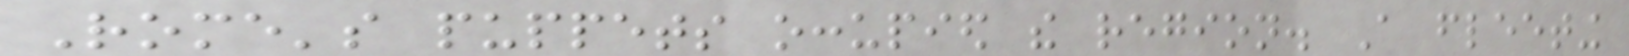Rome's puppets occupied the region. A fleeting
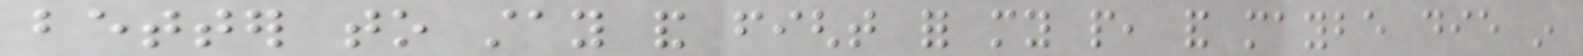better to stay and fight for my people, and maybe die in
